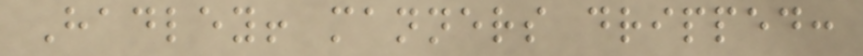Hadley! manners dripped:
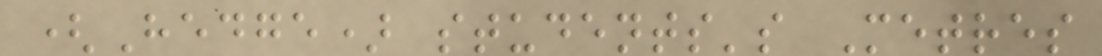(Hedge) students's Metres
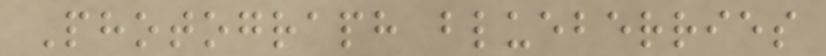Photograph blueberries
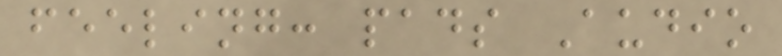feeling: pads Audio
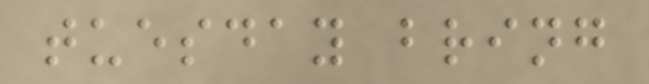tuesday bring
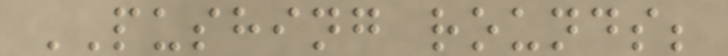PUSHING rounds;
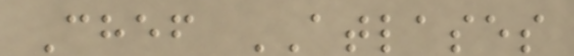Chef ATLASES
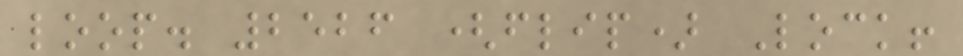loop. 2526 (flip) Lock!
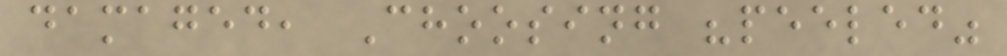damaged, Choosing "peeled"
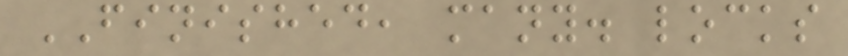FINISHED, many. locks
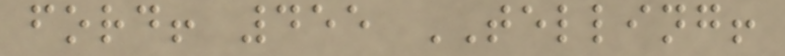ford! 455 TELLING!
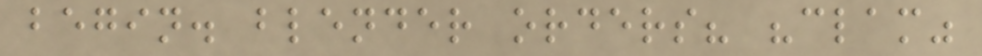begin. blender orders? "clam"
